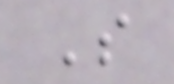S
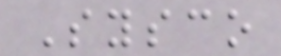Sysco
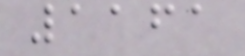1161
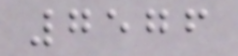7576
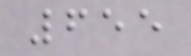655
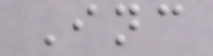Inc
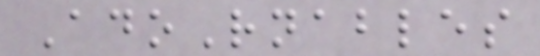AdoRnables
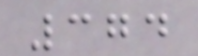374
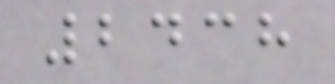2438
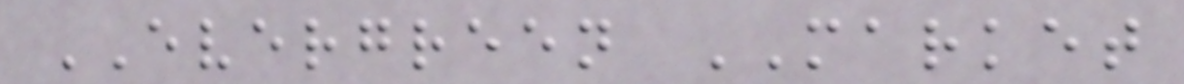EVERGREEN MARKET
